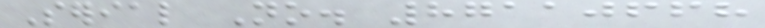Serial No. 87110668
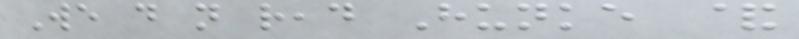We do not read Hunke &
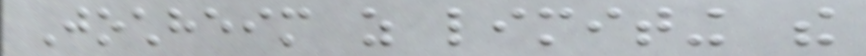Jochheim as limiting the
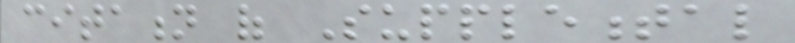citation of Supplemental
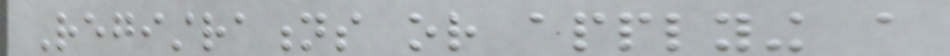Registrations or applying a
